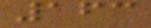163
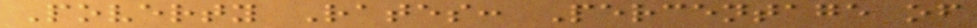Poverty Rates: Percentage of
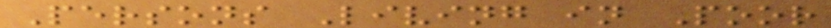Persons Living in Poor
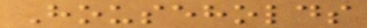Households
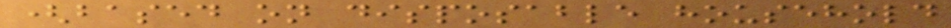(based on disposable household
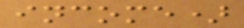income)
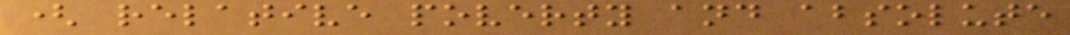( relative poverty and absolute
